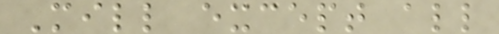Mill except all
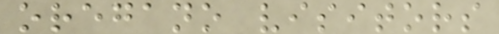oregano visitors
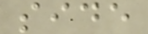side
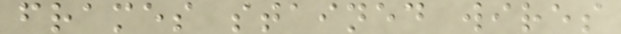frames stained wires
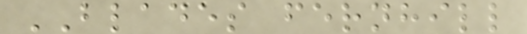BLADES fernhill
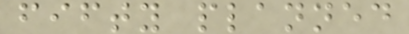fifty planned
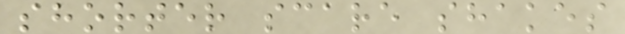shorter scare shakes
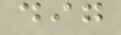dig
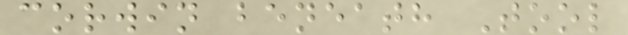corwin beneath Tool
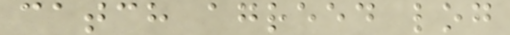catch agreed log
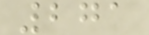271
